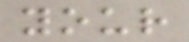your
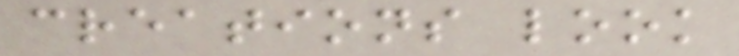creations look
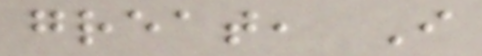great, I
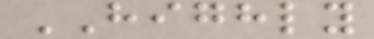HIGHLY
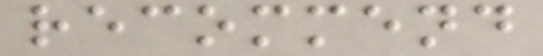recommend
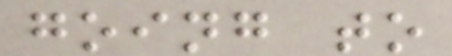going to
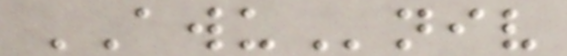AWUniv
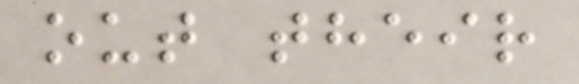out their
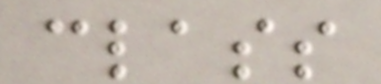class
